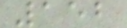152
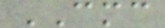CMC
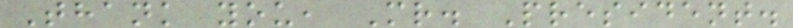Thank you, Mr. President.
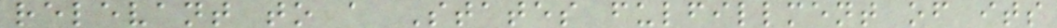relevant to a States fulfillment of its
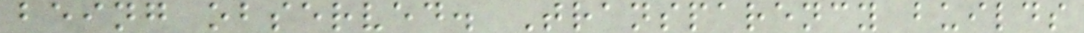being observed. Transparency builds
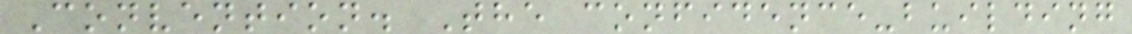Convention. The confidence-building
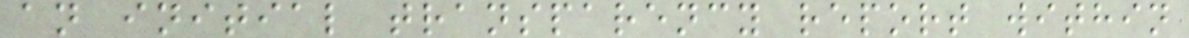an initial transparency report within
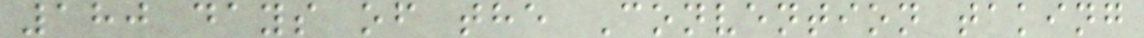180 days of the Convention taking
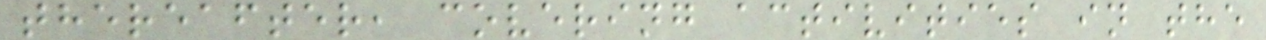thereafter, covering activities in the
